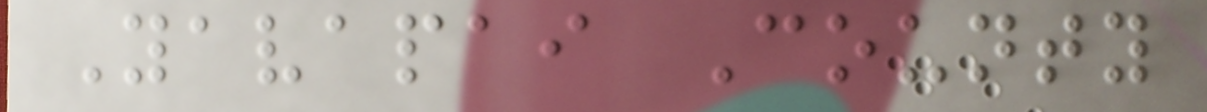Yavapai County
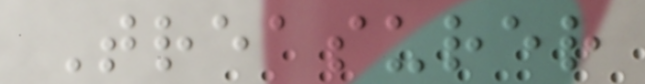Treasurer
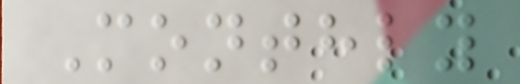Monthly
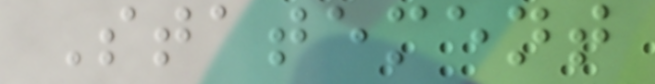Statement
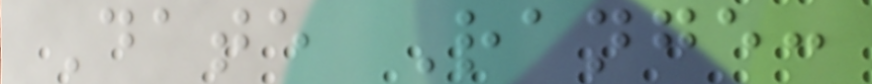Date Range:
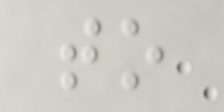to
